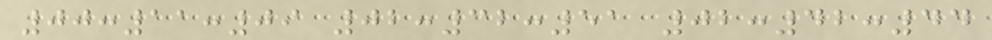00:11:09 02:32:51 02:42:44
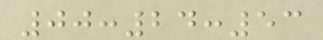00:24:53
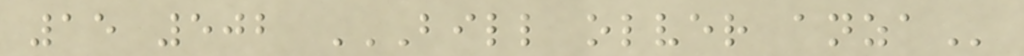15 502 BILL OLVER ANZA
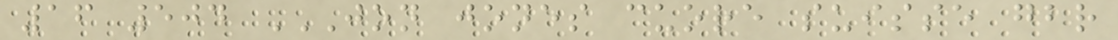16 504 JON JONES CUORE SUISSE GBR
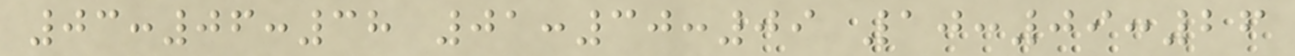03:06:38 01:30:09 10:09:26
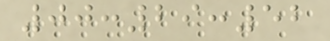00:29:52
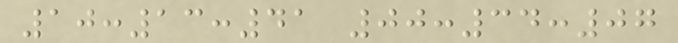10:13:41 00:34:07
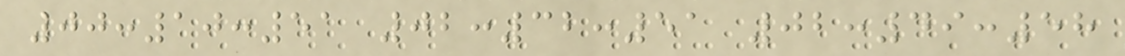00:10:51 02:32:51 02:49:58
